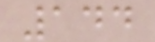144
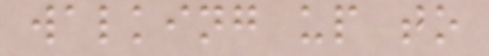walking up to
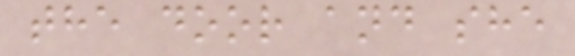the door and she
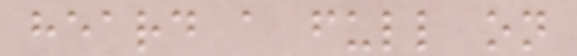heard a full on
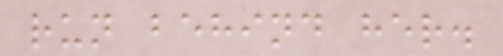run behind her.
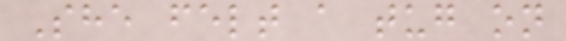She felt a tug on
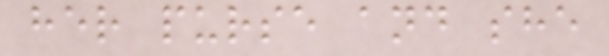her purse and she
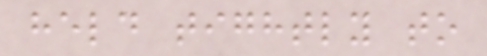held tightly to
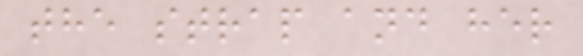the strap and her
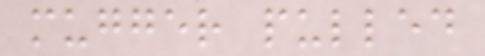mugger pulled
